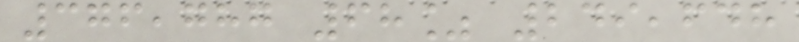376,787 68% 249,648
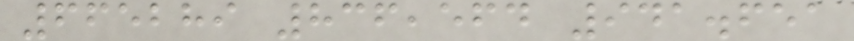665289 836,564 941.651
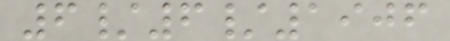6/6/1906
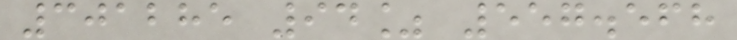301285 94% 557.568
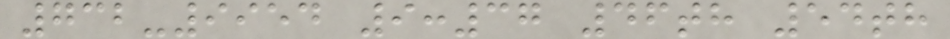732-9954 9:37 46th 54th
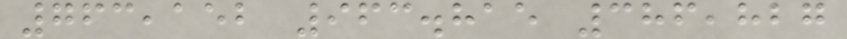763,152 963.815 386,827
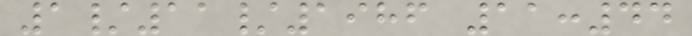1/11/1986 11:44
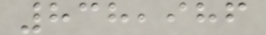838,986
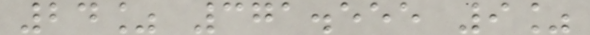24% 371.555 9%
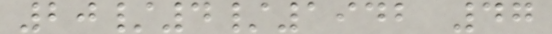20/4/1942 47
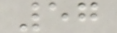57
